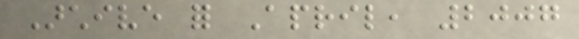Archive for April, 2007
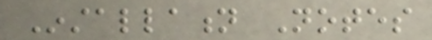Installation Notes
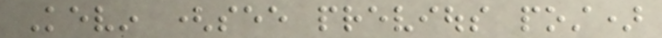Kevin (see previous post)
